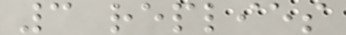3 replies
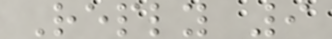Reply 9
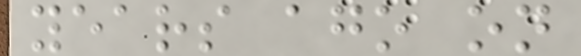years ago on
